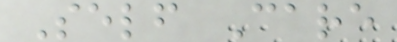Self Care
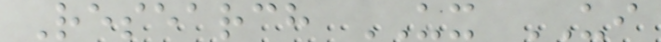Research UX UI
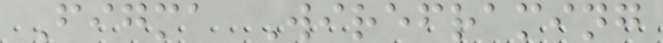Figma Wireframing
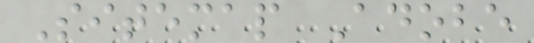Sitemap Adobe
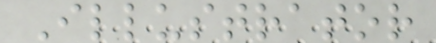Illustrator
